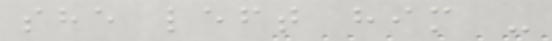she left him -
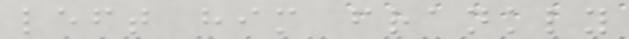left him frankly
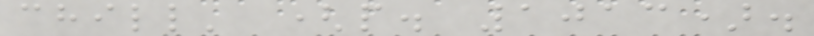chill' (p. 1013).
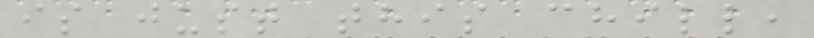is just this chill,
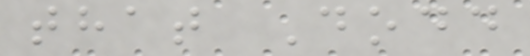that Dodd
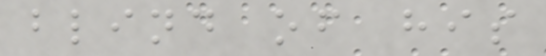blind of his
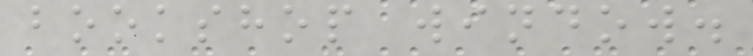bookshop window.
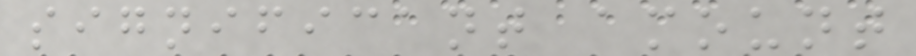significant amount
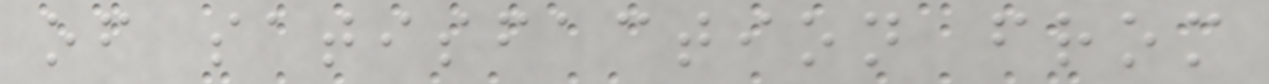of satisfaction from
